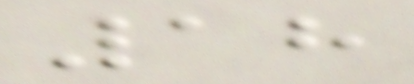18
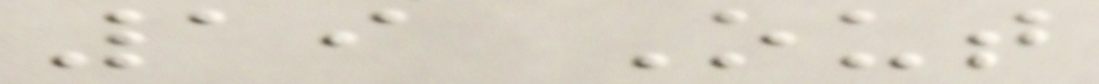19 Out
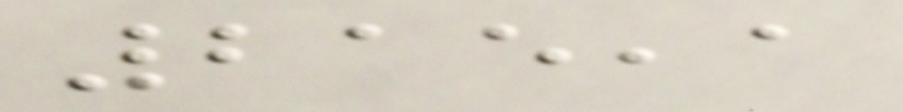215,1
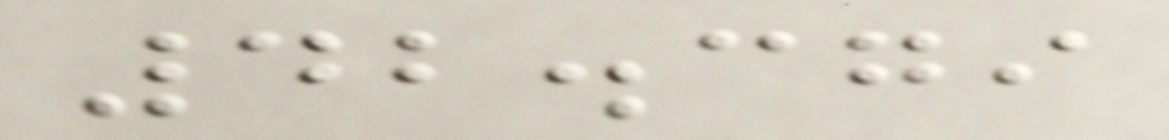42.379
